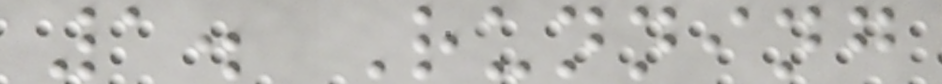1. Running
